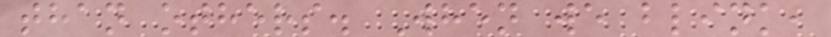than others. When we blink,
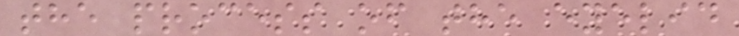the process of the eyelid
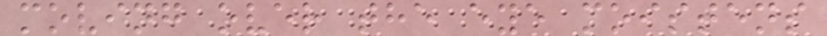moving over the eye moistens
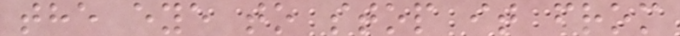the eye to stop it from
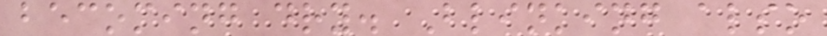becoming dry. Blinking also
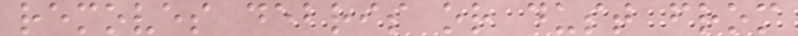removes debris or dust from
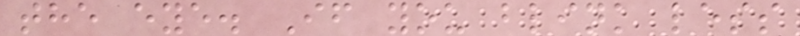the eye. If you blink less
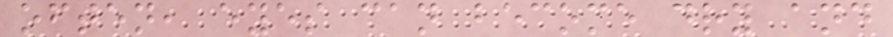often, eyes can become dry and
